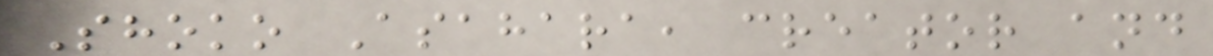Shoko Asahara, creator and
